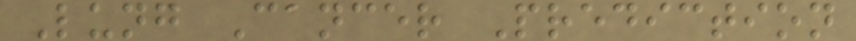Lung Cancer Prediction
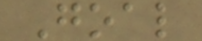Goal
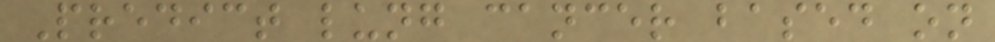Predict lung cancer based on
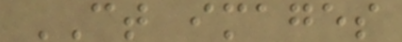CT images
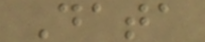Data
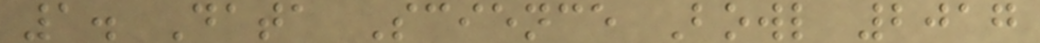1. Data Science Bowl 2017
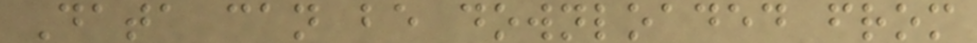Data can be downloaded from
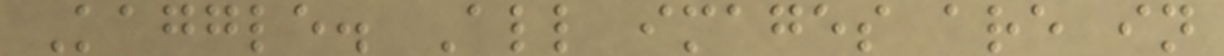Kaggle. All images are in
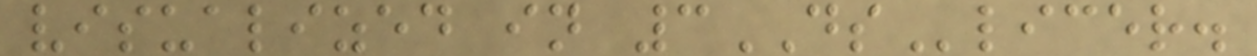visualized in 3DSlicer.
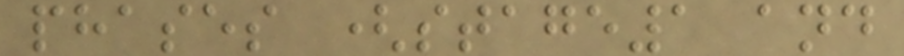phases (stage1 and
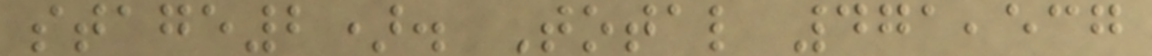stage2). Total 471,537
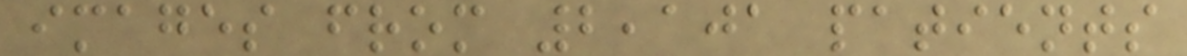images from 2,101 patients
